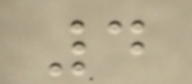4
